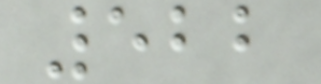522
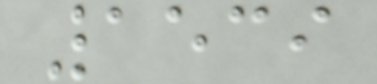1539
